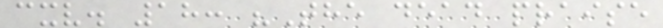cxv. 18: "The dead praise
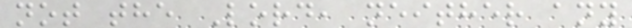not the Lord, neither any
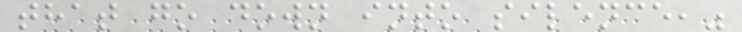that go down into silence,"
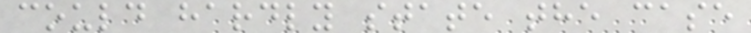could hardly state the case
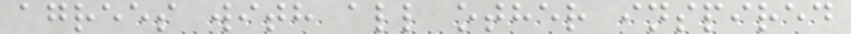agrees with all other inspired
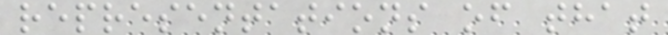representations of that
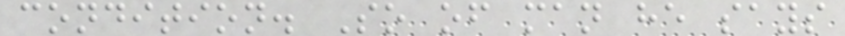condition. So of man he says
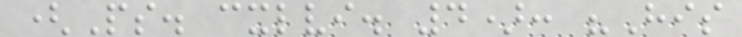(Ps. cxlvi. 4): "His
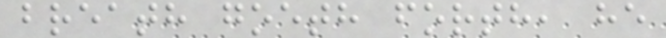breath goeth forth, he
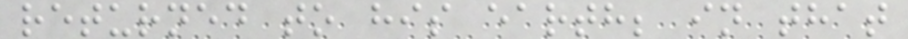returned to his earth; in that
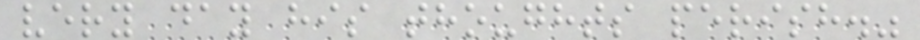very day his thoughts perish."
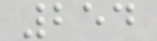254
